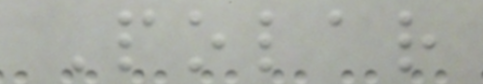Polar
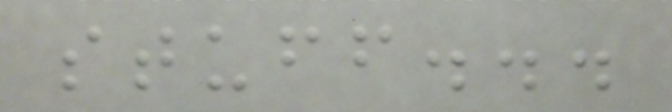stuff...
